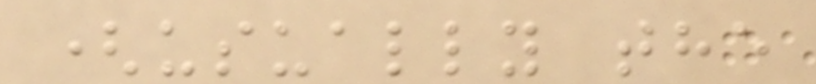(usually the
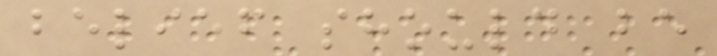belief should be
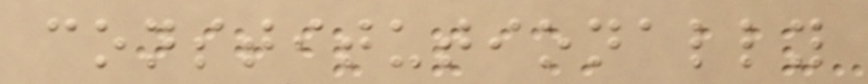constitutionally
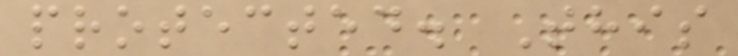protected. This
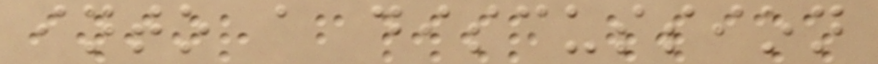into a discussion
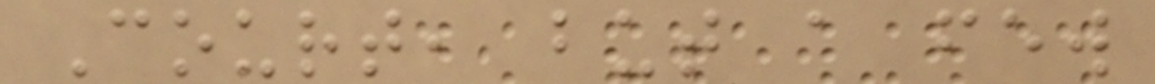Court, but a few
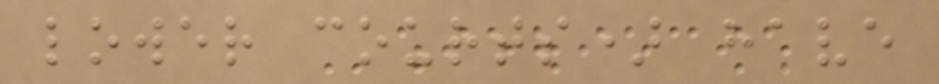lower courts) have
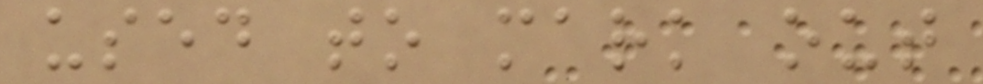used to mark out
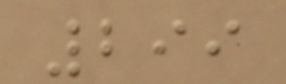299
